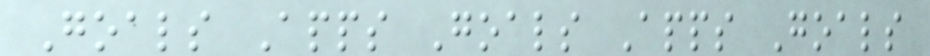Goals Apps Goals Apps Goals
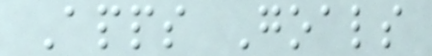Apps Goals
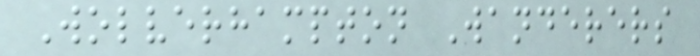Wolverhampton Wanderers
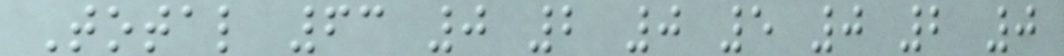Total 63 0 2 0 5 0 2 0
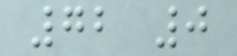72 0
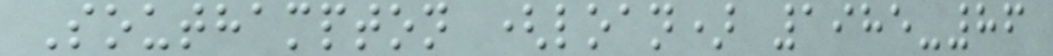Southampton (loan) 1985-86
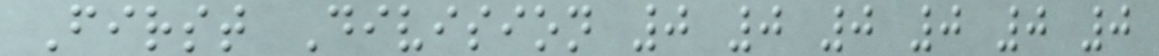First Division 0 0 0 0 0 0
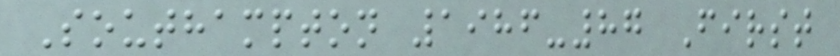Southampton 1986-87 First
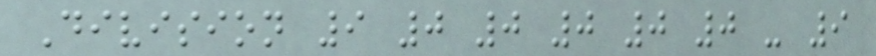Division 9 0 0 0 0 0 - 9
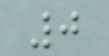0
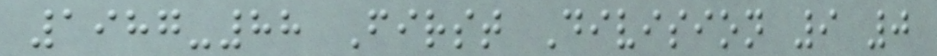1987-88 First Division 9 0
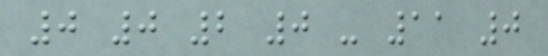0 0 2 0 - 11 0
